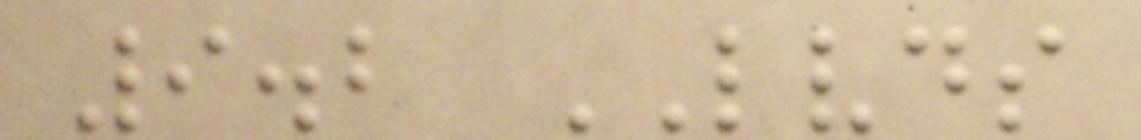9.2 LVDS
